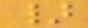}
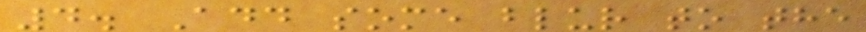4. Add some blur to the
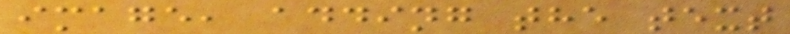image, adding the text
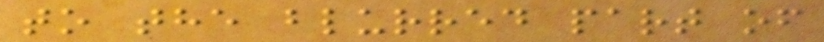to the blurred part of
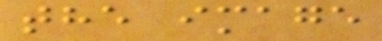the image
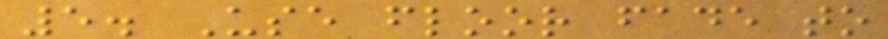5. Use floor fade to
